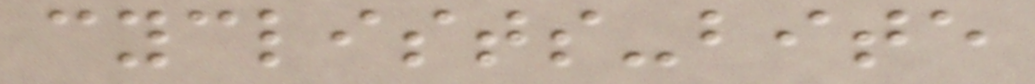cyclists-bite
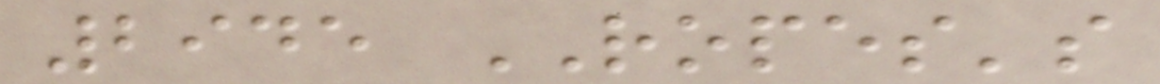2945 ROPES's
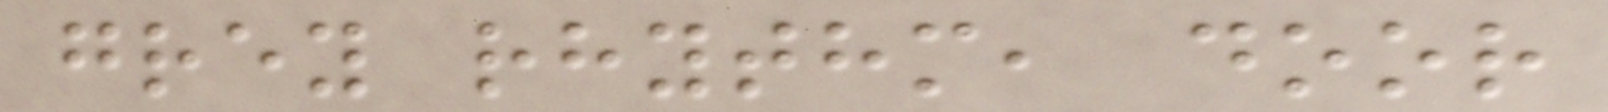grey rhythm, door
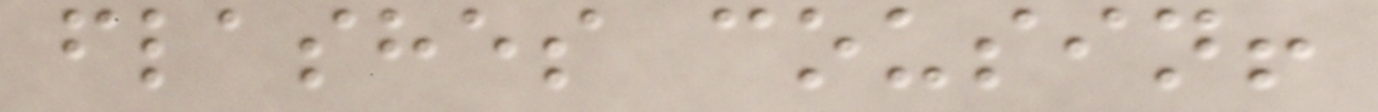flashes cousin!
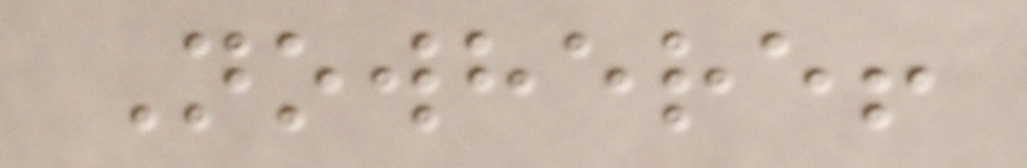Nowhere!
